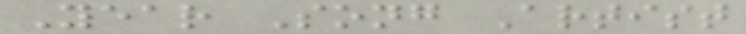Year Song Artist
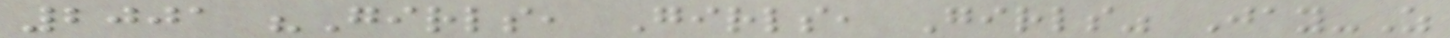2001 "Girls, Girls, Girls" Jay-Z
